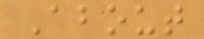About
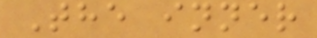The inner
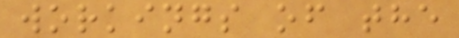workings of the
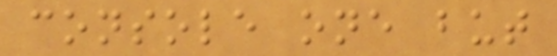console one but
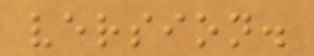version.
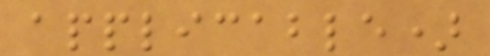applicable)
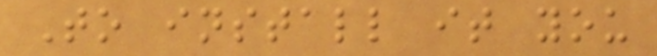To install it you
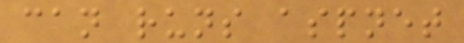can runs aspnet
